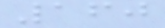160
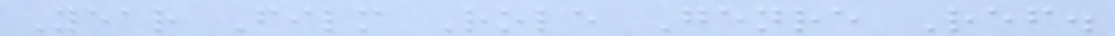Year Film Role Genre Ref.
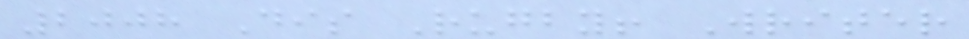2008 Dis Rugby! Writer
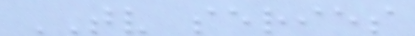TV series
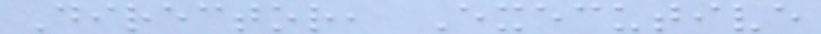Director, Executive
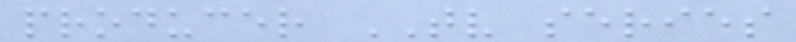producer TV series
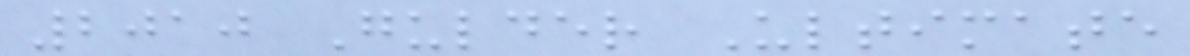2010 Gulder Ultimate
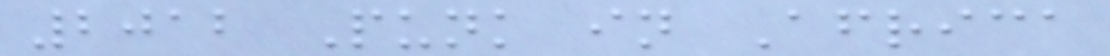2012 Punk in Africa
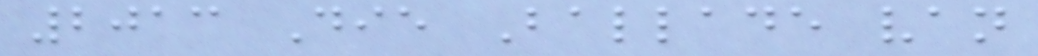2013 Die Ballade van
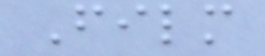Film
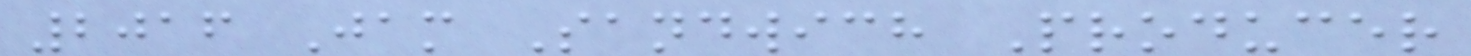2016 Jam Sandwich Producer
